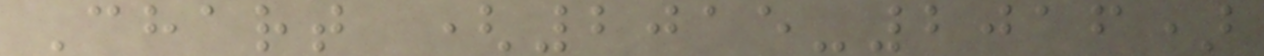Chart (2015-2016)
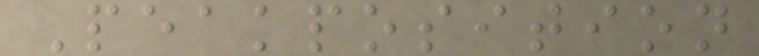Peakposition
